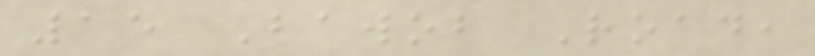15 Bawob Road,
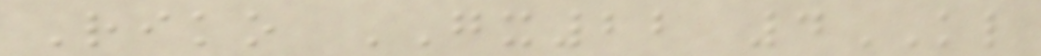Riko GX22 4KL
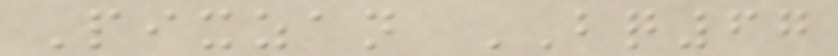Pixzan BQ67
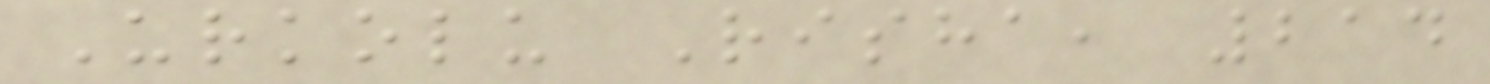Urkolu Risha, 214
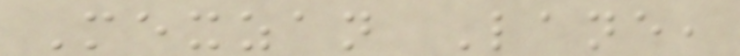Mexzan Lane,
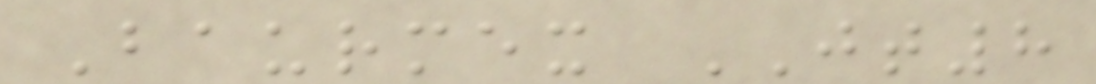Baurmex JT8
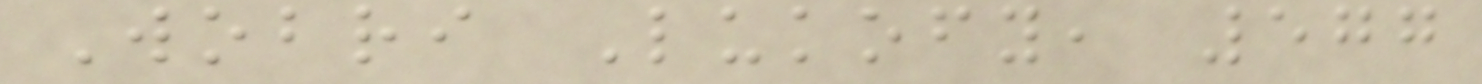Wobri Lukofy, 577
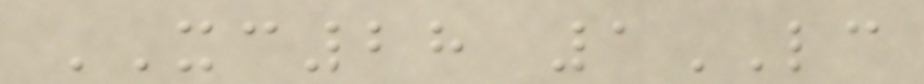XC28 1LC
